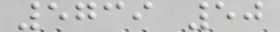5739 50
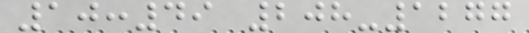10:49 208-1277
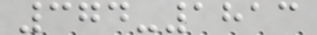374-1813
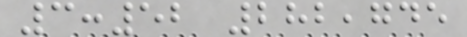3:52 282,745
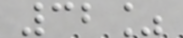32%
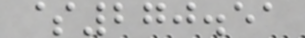$270.51
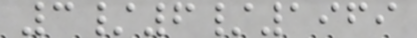3/6/1969
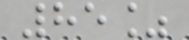85%
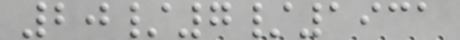20/7/1931
